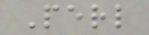Perl
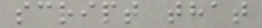script that
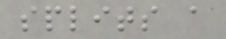splits a
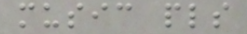music pls
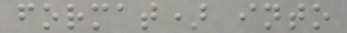format) into
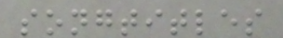songtitles
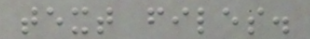text files.
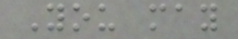You may
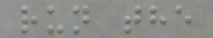run the
